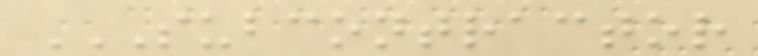SUBCONTRACTOR
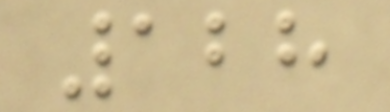128
